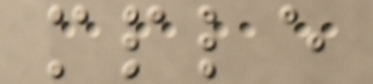mple
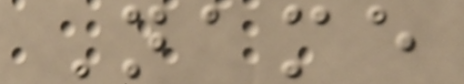Name
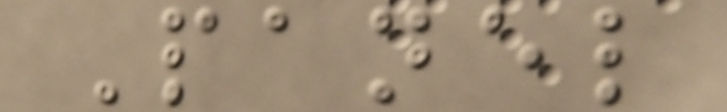Panel
